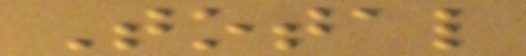Total
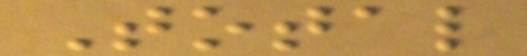Total
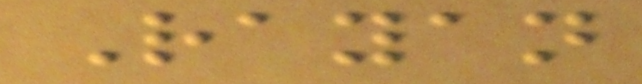Rayan
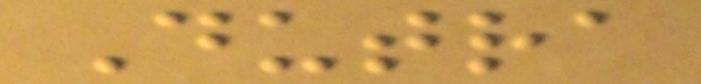Dutra
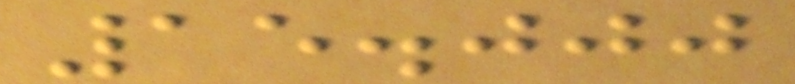15.000
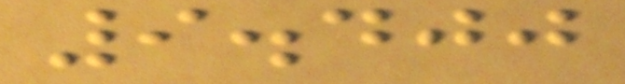9.400
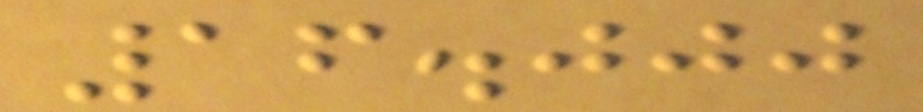16.000
